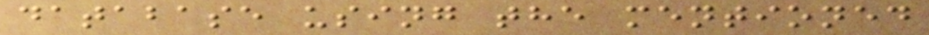database using the mentioned
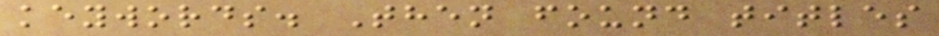keywords. Then found titles
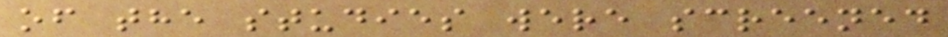of the studies were screened
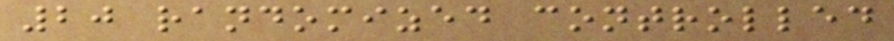20 randomized controlled
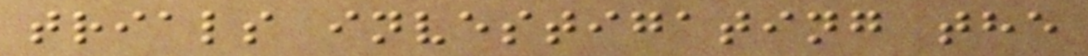trials investigating the
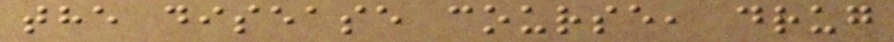the disease course, drug
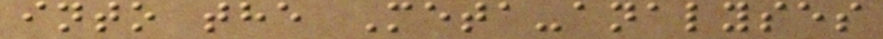into the Meta-analyses
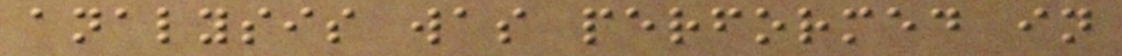analysis was performed in
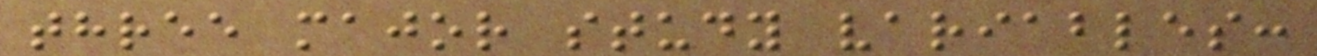three major study variables:
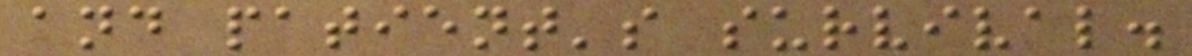and patient's survival.
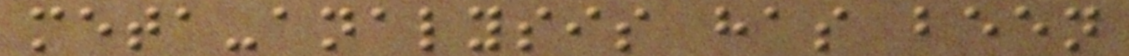meta-analysis has been
